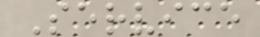Service
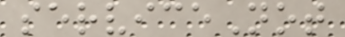serviceNot
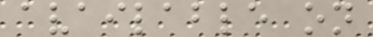available on
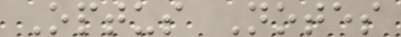Optus Notes
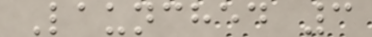Launched 3
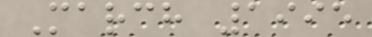March 1995
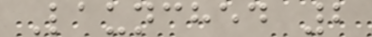Launched 2
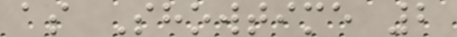as Showtime 2
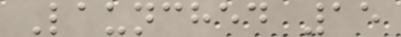Launched 15
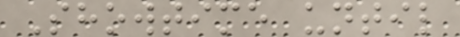Showtime until
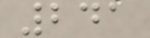241
